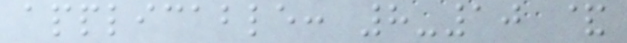applicable: 8-10 &
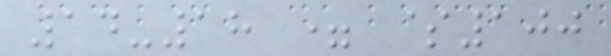14-18 = $100
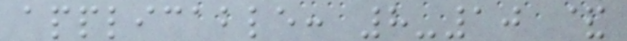applicable: 8-10 &
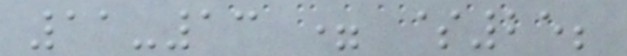11-13 = $25;
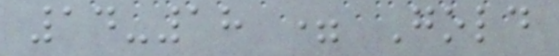14-18 = Gold
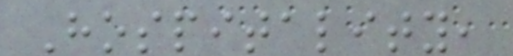Hospitality,
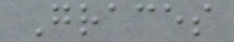Graces
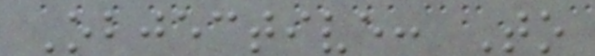Objective: To
